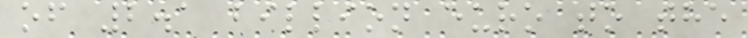of 2.1 billion euro to the
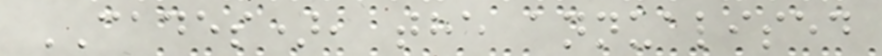CADES), the annualised
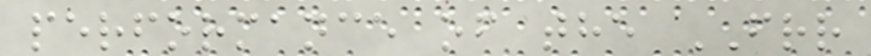performance of the FRR
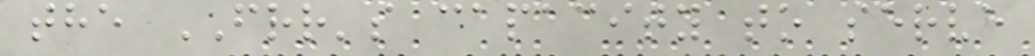the FRR's capacity to serve
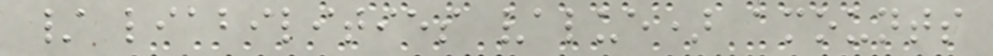/ liabilities value) amounts
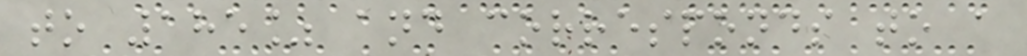to 185% and corresponds to a
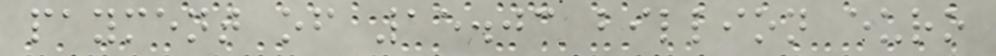payment of 15.03 billion euro
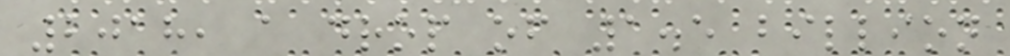2018, a drop of 1.5 billion
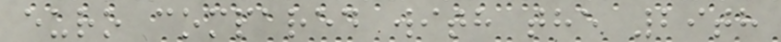euro compared with the 29th
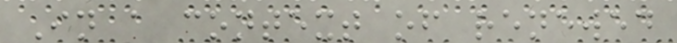In a context of renewed
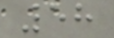58
